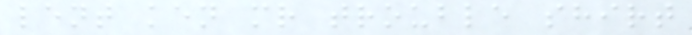lent ken mr trouble shirt
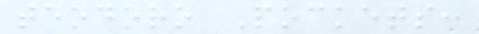teodoro Pockets:
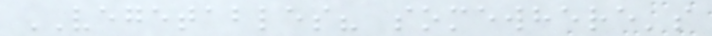VEGETABLES? somewhere's
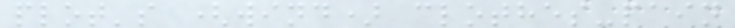plot's (wind) clothes-pain
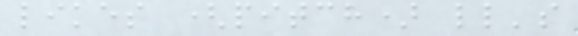likes (pitch) ll's
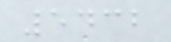5432
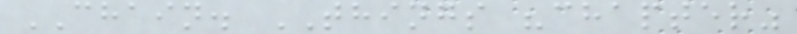CHAIN. THINGS "chapter"
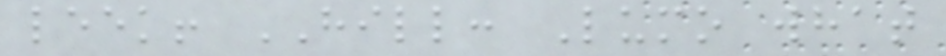leek! HILL: Lumo what
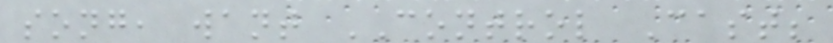song, want CONTROL Cast;
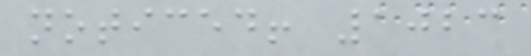noticed! 1023
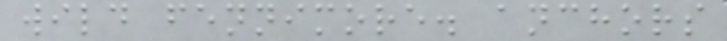wild fennimore. anchors
